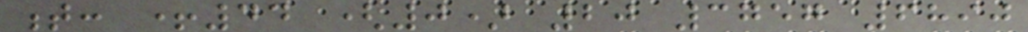t: +44 (0) 20 3757 6890
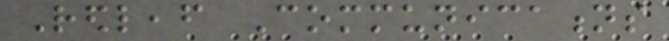Redleaf Communications
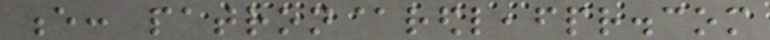e: patron@redleafpr.com
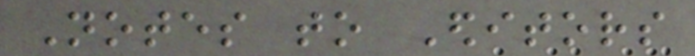Notes to Editors
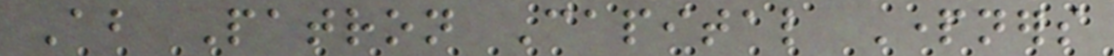About Patron Capital Partners
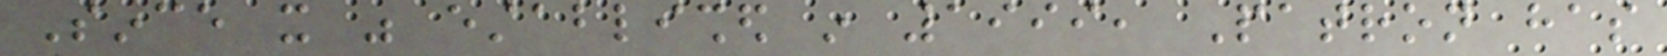Since it was established in 1999, Patron has
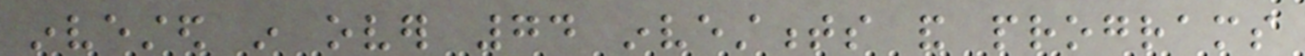invested in over 74 investments and programs
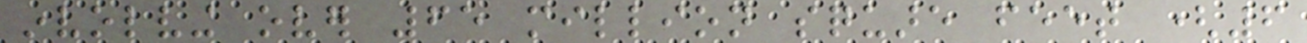involving over 65 million square feet (6
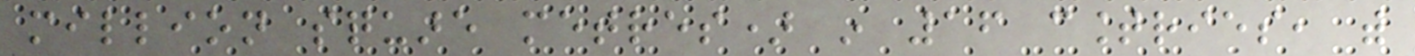million square metres) in 16 countries, with
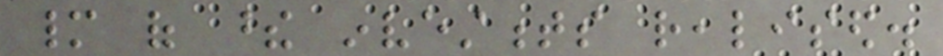many of these investments realised.
